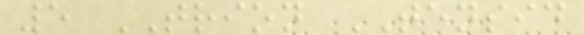5 TRION TENSID
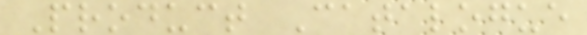Product Catalogue
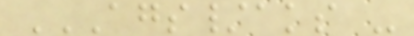AGS/AKS -
